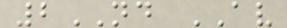2ND AV
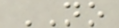NO
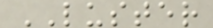LUSTER
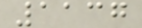1137
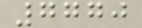7770
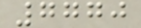7770
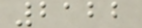2122
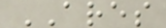ARES
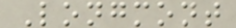Longmont
